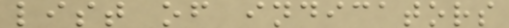list of indicators
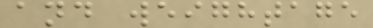and weightage
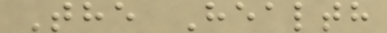The Health
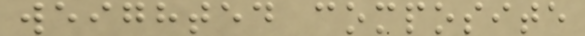weighted composite
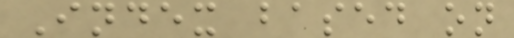Index based on
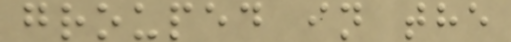grouped in the
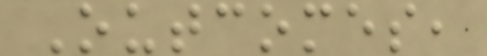Outcomes,
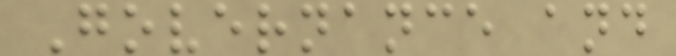Governance and
